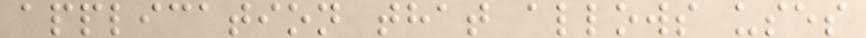application that allows uses
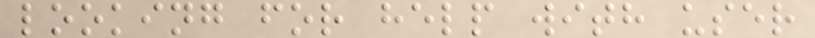looking for help with user
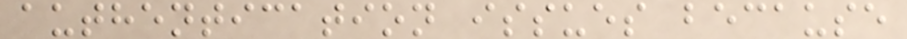authentication issues because
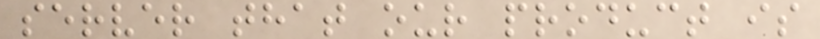server that our product is
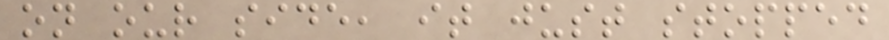on our side, it just stopped
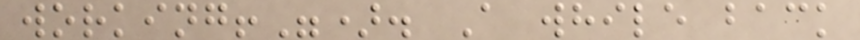working!"). A while back
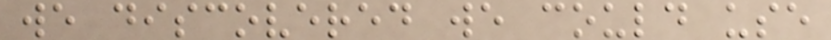we discovered we could use
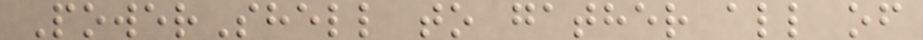PowerShell to gather all of
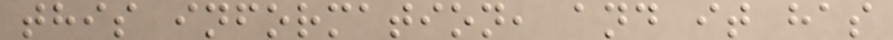this information, and it has
